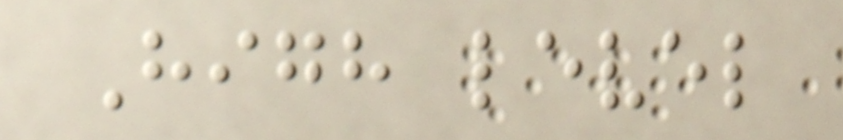High level
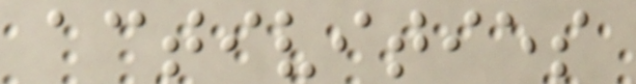activities
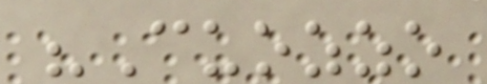"Cuozzo
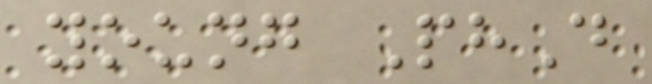young PhD
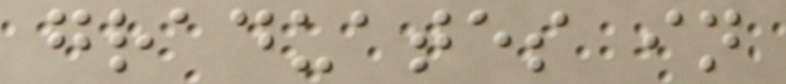graduates in
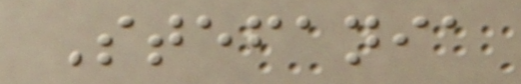Stefania
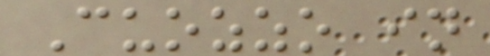Cuozzo in
